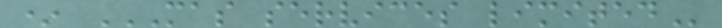* MAS SERVICES LIMITED
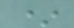*
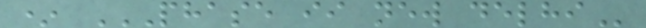* PHASE II NEW DELHI
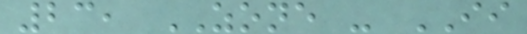23, ZONE - II
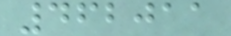462011
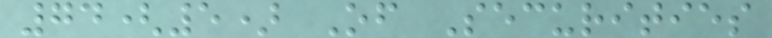74(5) Of Securities
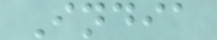India
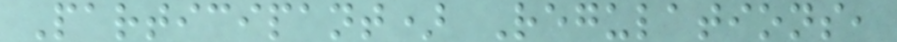Participant) Regulations,
